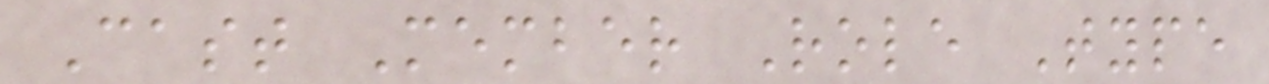Cast Member Role Type
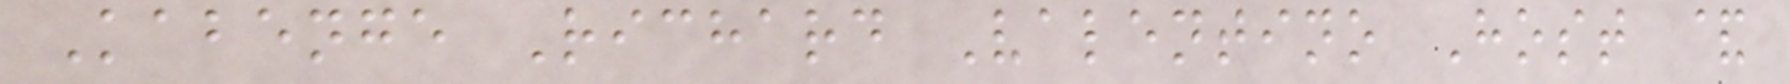Kabenge Richard Valentino Host &
